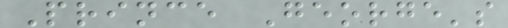Prince George's
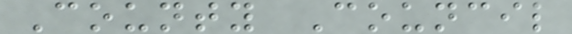County Council
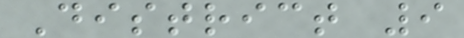District 9
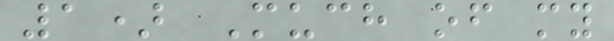1) Much of my
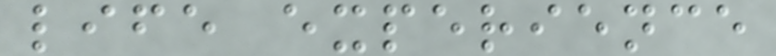life experience
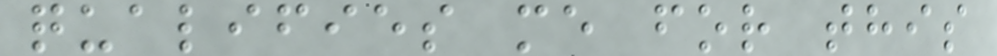qualifies me for this
